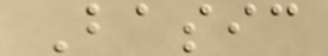Basic
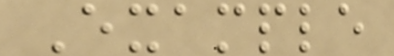Example
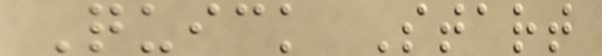Quick Start
